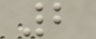2
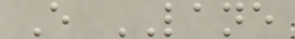E LANE
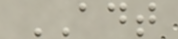ADT
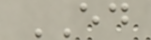ED
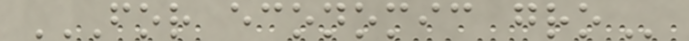FOR ECONOMIC GRO
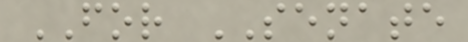FOR SENATE
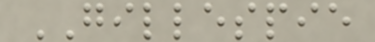GILLESPIE
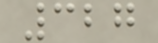327
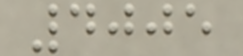4005
